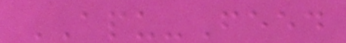APU-Feed
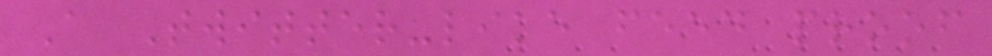A Twitter-like feed proof
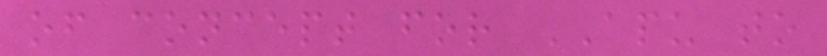of concept for APU to
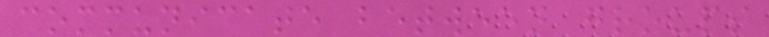communicate between groups
